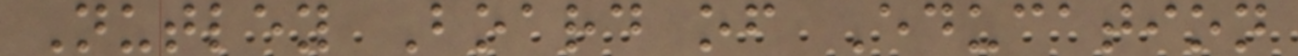Nutley Board of Education
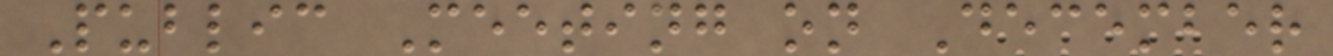Public Meeting on December
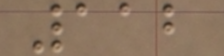112
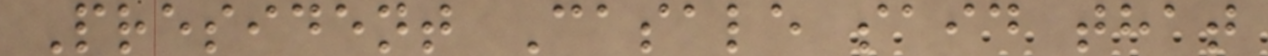President Casale said that
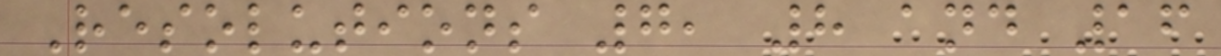Resolutions 7, 8 and 16
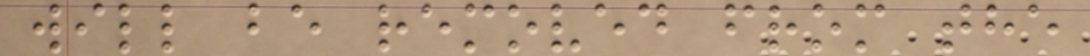will be removed from the
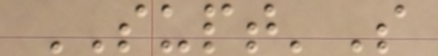SUPT'S
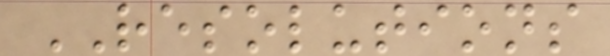RESOLUTIONS
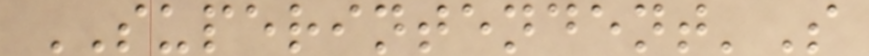SUPERINTENDENT'S
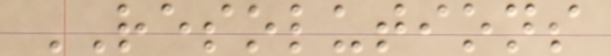RESOLUTIONS
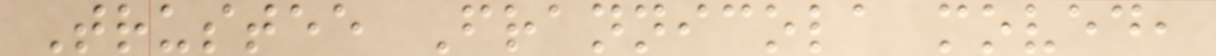Trustee Frannicola moved,
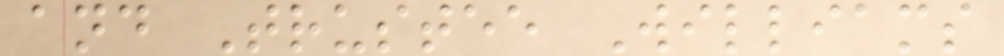and Trustee Williams
